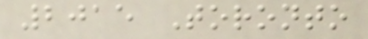2015 Toronto
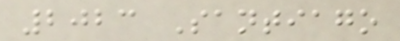2023 Santiago
